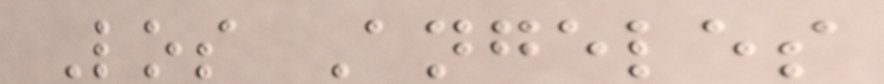Los Angeles
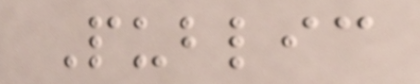Public
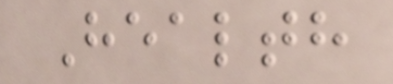Health
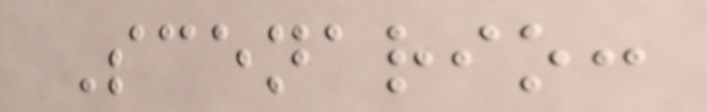Scenario:
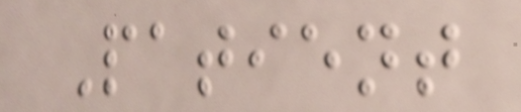Patient
